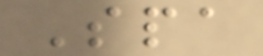Spa
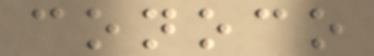conoco
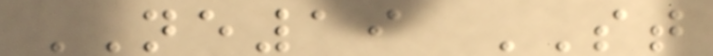NE19 ST
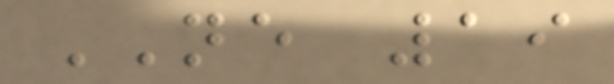NE 19
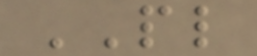PL
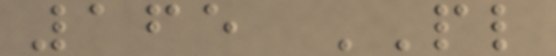165 PL
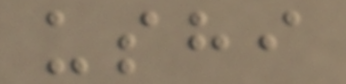ushi
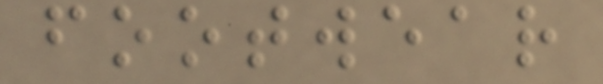footwear
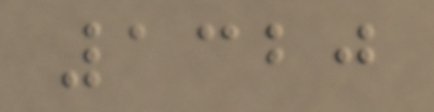1320
